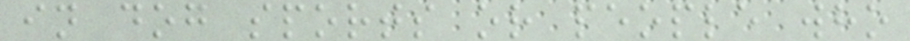in dog sports or people who
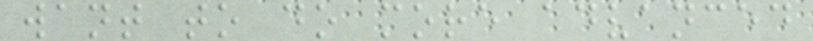want to do more advanced
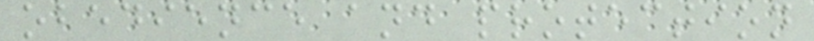obedience and protection
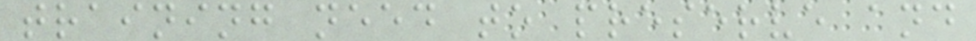training need to preserve and
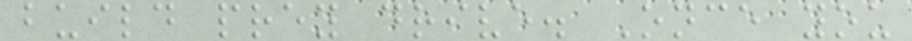build prey drive. Once you
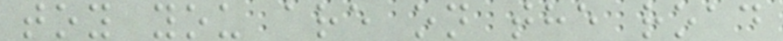toy you are on the road
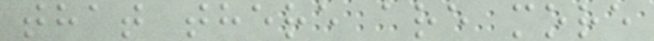that there are more
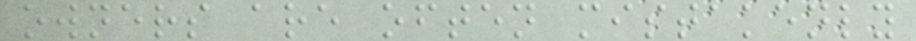owners are often mistakenly
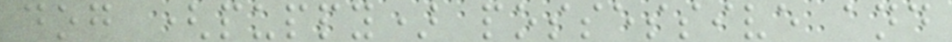dog (puppy) possessive and
